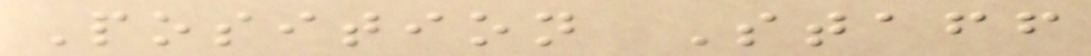Position Staff
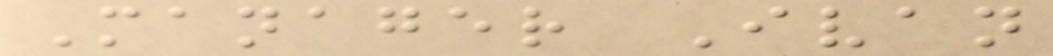Manager Ivan
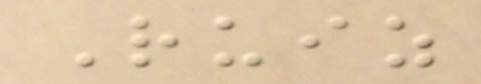Ruiz
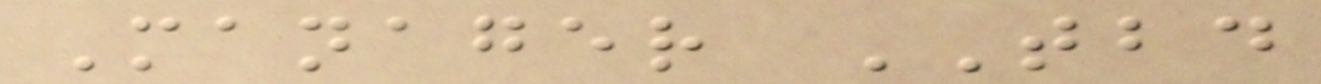Manager TBD
